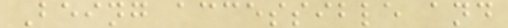Being accessible and
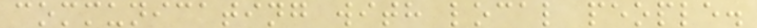communicating with local people.
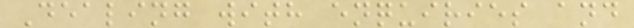Dealing with enquiries and
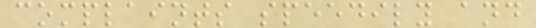complaints speedily and
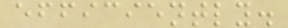efficiently.
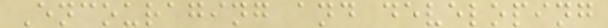Encouraging and developing
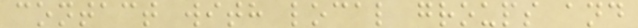contact with local groups and
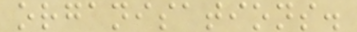organisations.
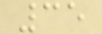35
